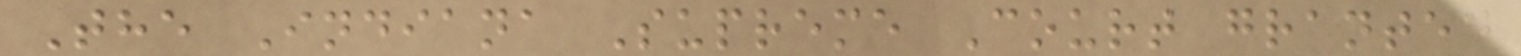The Indiana Supreme Court granted
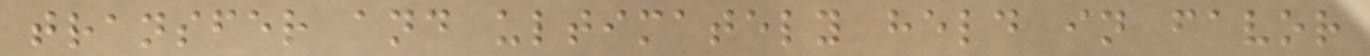transfer and ultimately held in favor
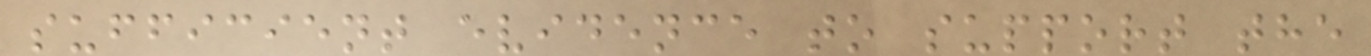sufficient evidence to support the
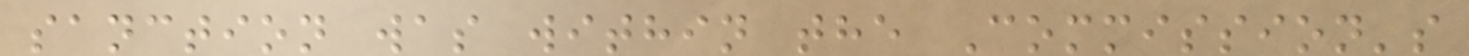sanction was within the Commission's
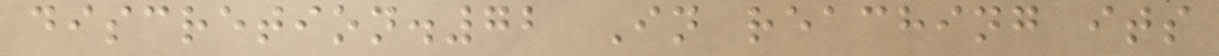discretion.72 In reaching its
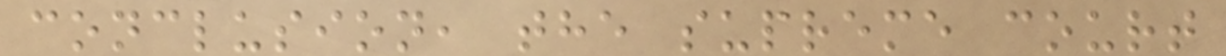conclusion, the supreme court
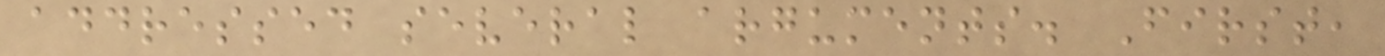addressed several arguments. First,
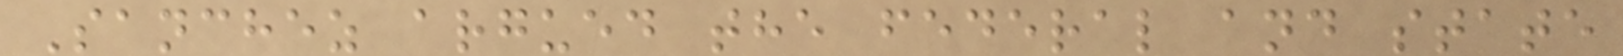Sanchez argued the federal and state
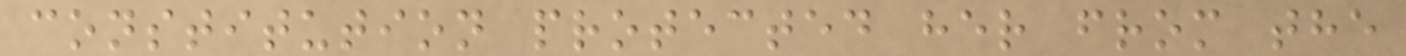constitution protected her from the
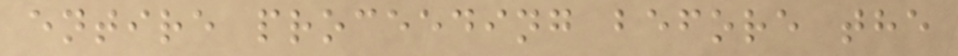entire proceeding before the
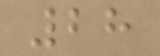28
